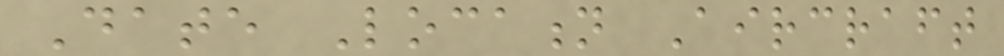Date Location Aircraft
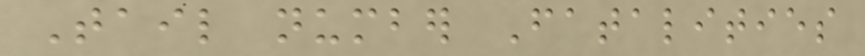Tail number Fatalities
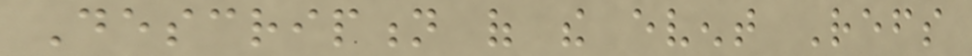Description of the event Refs
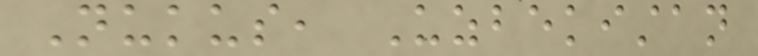Nukus, Uzbekistan
